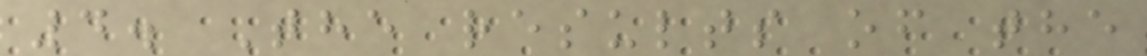4. The results of the
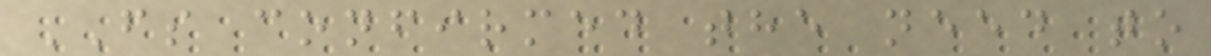FS confirmed the need to
